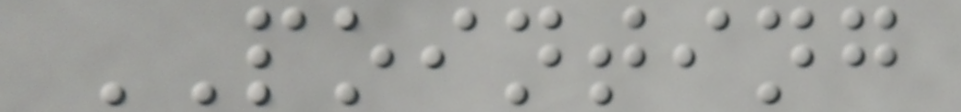POINTING
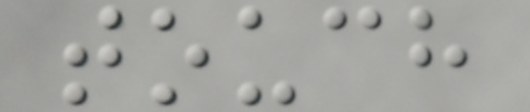touch
